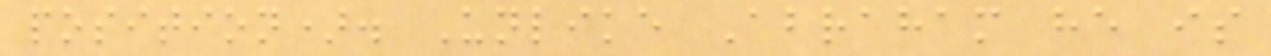position). Unlike Abraham he is
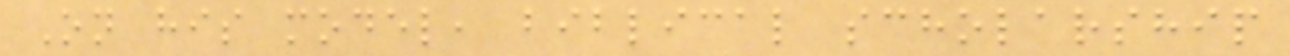On his model, biblical scholarship
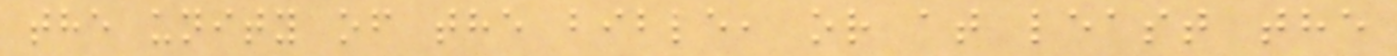the unity of the bible, or at least the
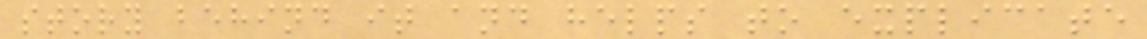story behind it and helps to explicate
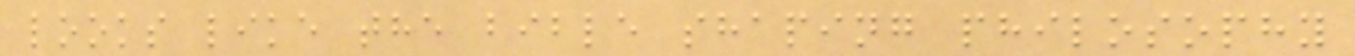looks like the bible shaping philosophy
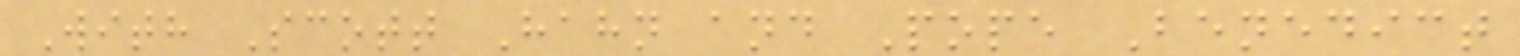With Scott Hahn and Pope Benedict
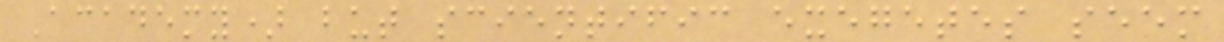Academy) but scientific exegetes seem
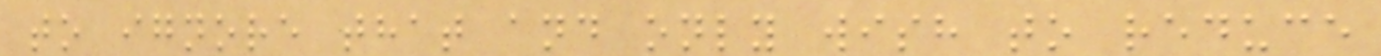to ignore that and only wish to reduce
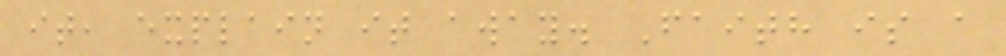it, explain it away. Faith is a
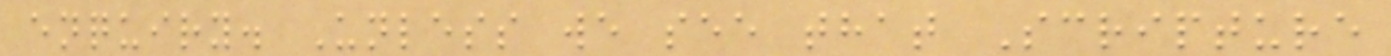enquiry. Unless we see that Scripture
